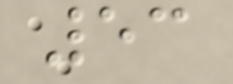53
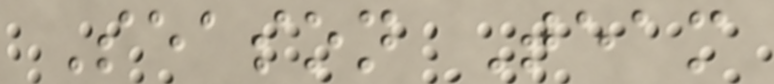Season Team
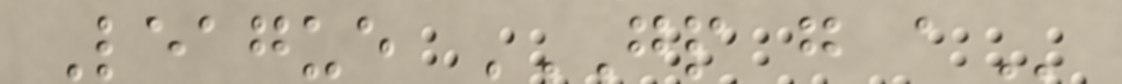League GP G A
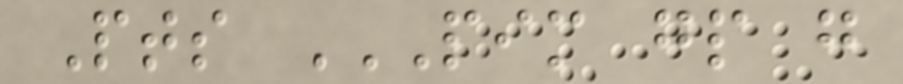Pts PIM GP G
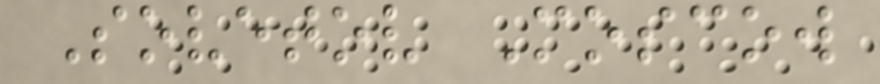Sovetov Moscow
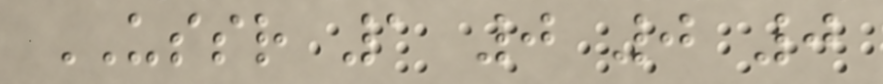USSR 1 0 0 0
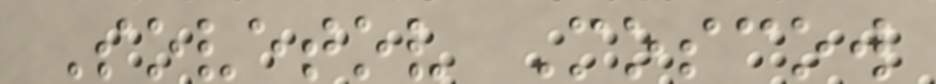Sovetov Moscow
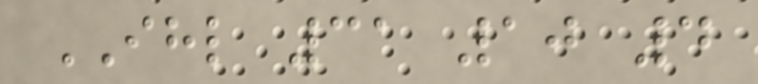IHL 31 10 4
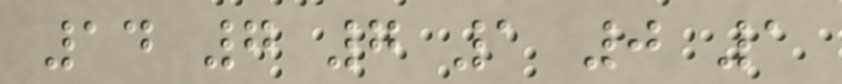14 7 7 1 0 1
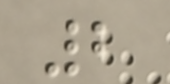2
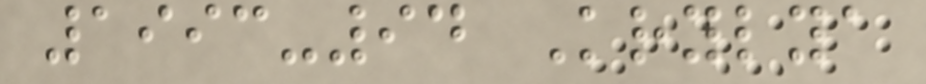1993-94 Krylya
